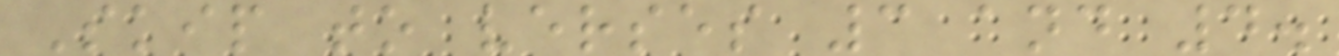Skip to verses 3 and 4.
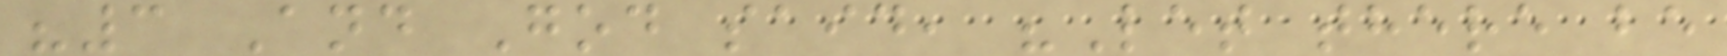"3 And God said, "Let there be
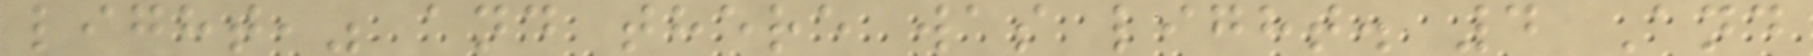light," and there was light. 4 And
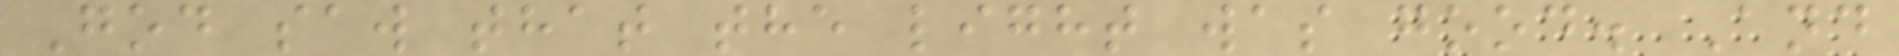God saw that the light was good. And
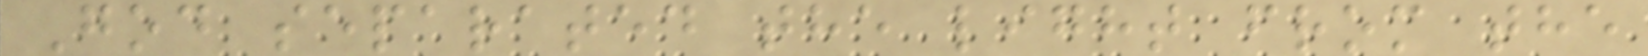God separated the light from the
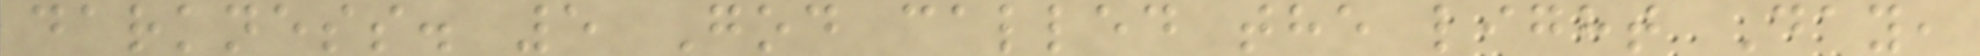darkness. 5 God called the light Day,
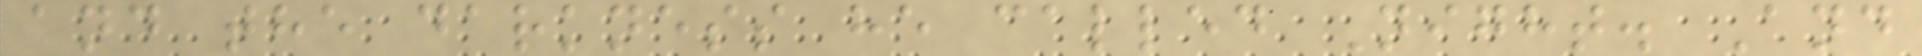and the darkness he called Night. And
